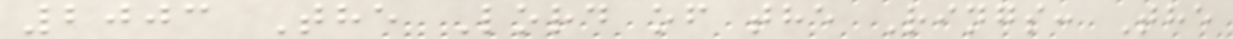2003 The Lord of the Rings: The
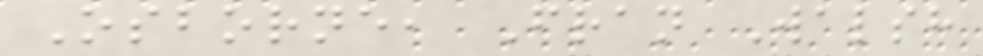Osborne, Fran Walsh
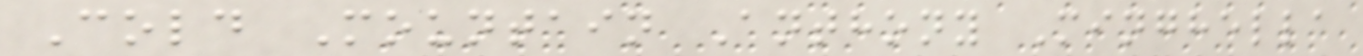Cold Mountain Anthony Minghella
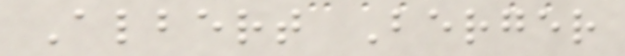Albert Berger
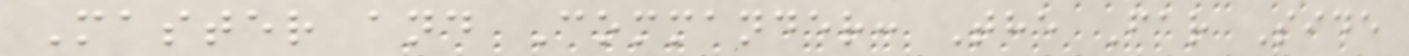Master and Commander: The Far Side
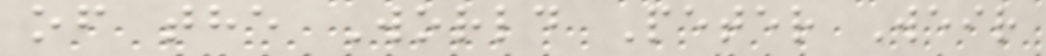of the World Peter Weir
